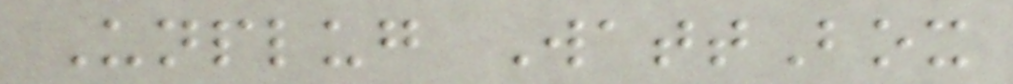Unplug WattBox
